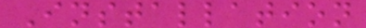Installation
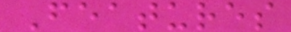Features
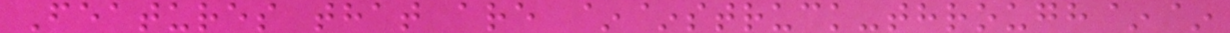Features that are ~~struck-through~~
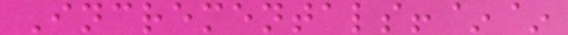Incrementals!~~
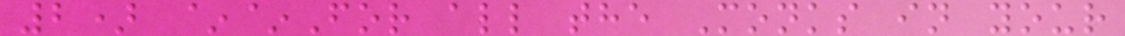2) ~~For all the Monks in your
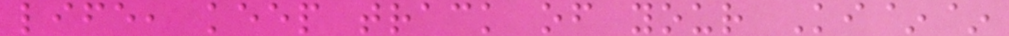life, keep track of your Ki~~
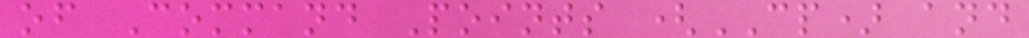of Command Points (CP) and
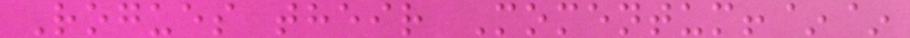Rogues their Momentum!~~
